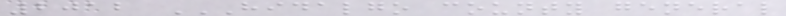2012 HIDALGO COUNTY GENERAL
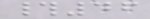#46
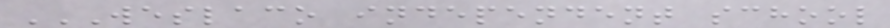WESLACO INDEPENDENT SCHOOL
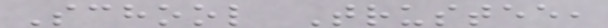School Trustee,
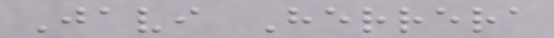Javi Herrera
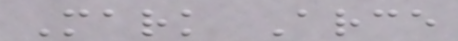Mark Arce
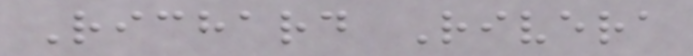Richard Rivera
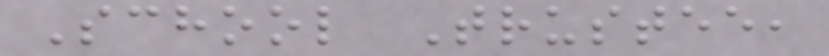School Trustee,
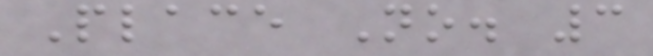Place No. 3
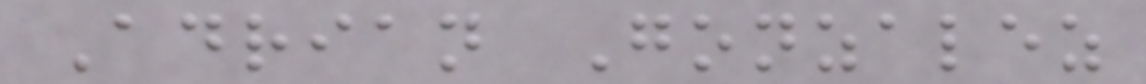Adrian Gonzalez
